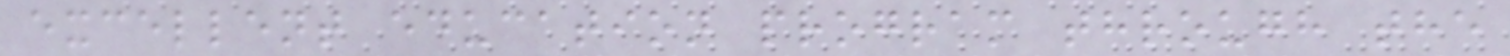excellent education program through the
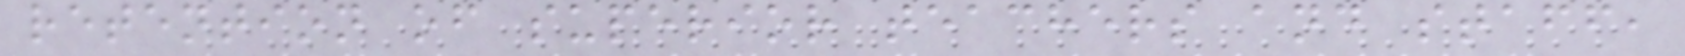retention of superior teachers and staff,
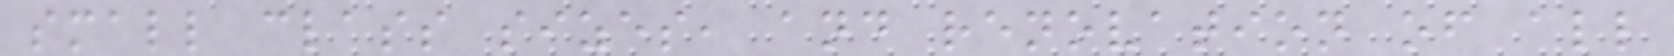small class sizes, and renovation of all
